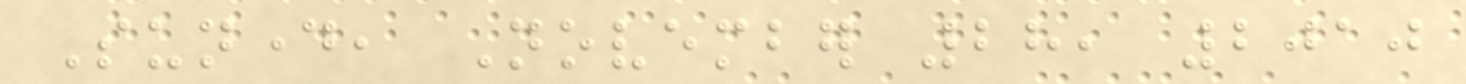Sunday, November 28, 2010
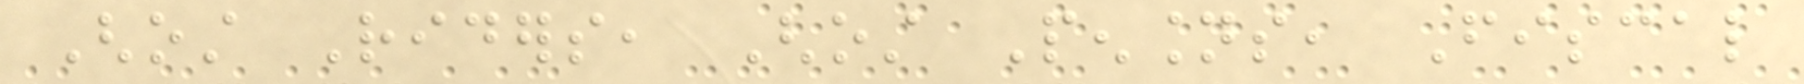Ghost Riders, Ghost Pensions, Fiscal
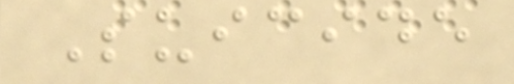Suicide
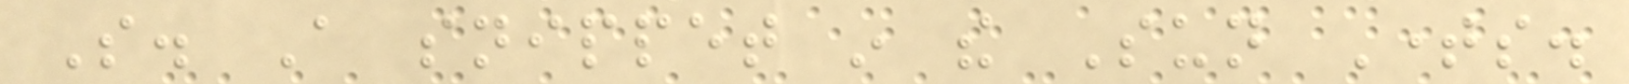So. A snippet in the Sun Times.
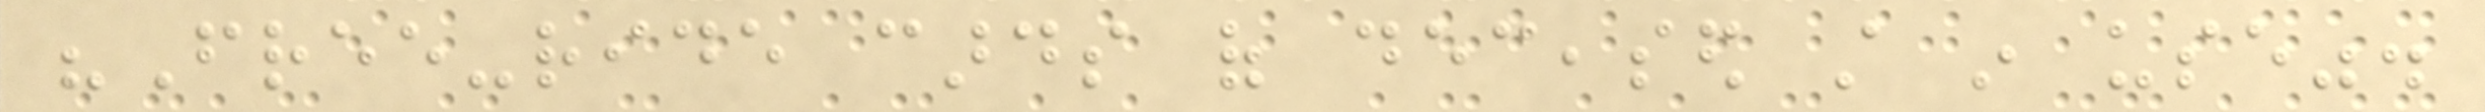"Free-ride cards of deceased still in use".
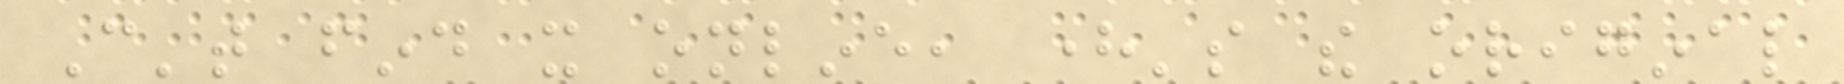Can't find it online, here's the original
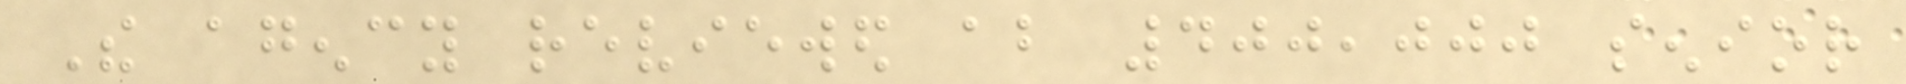The agency reviewed about 400,000 senior
